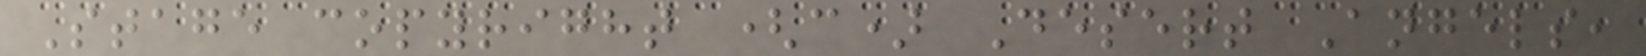Stage copyright (c) Desert Angels,
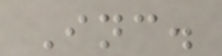Inc.
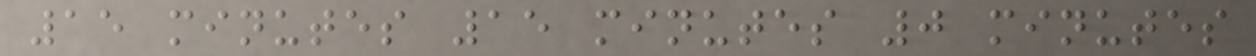15 minutes 15 minutes 0 minutes
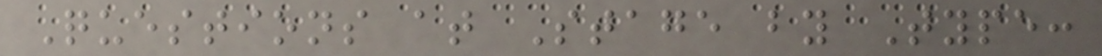Questions at Stage by Type:
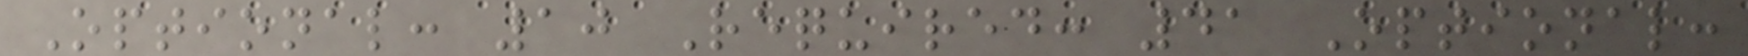Optional: 10 Required: 41 Optional:
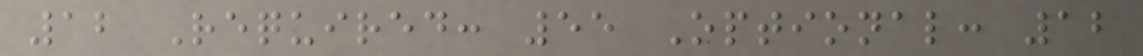12 Required: 55 Optional: 12
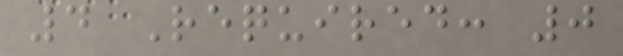4 Required: 0
